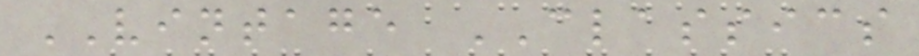VINTAGE CLASSICS
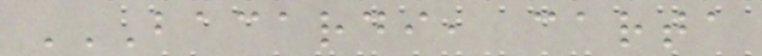BACARDI, CARTA
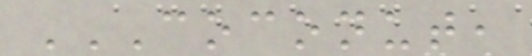COCONUT,
